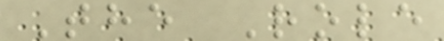The Role
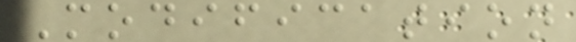Modification
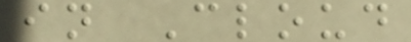in Cloud
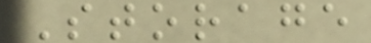Storage
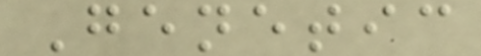Genetic
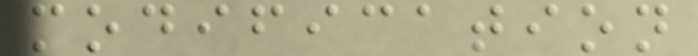modification
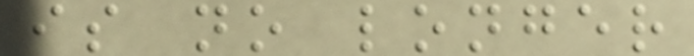is no longer
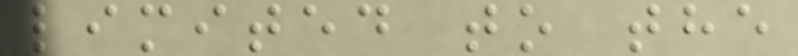limited to the
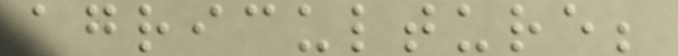agriculture;
